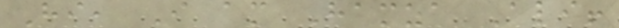Hi, I am Hamza Ali!
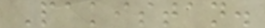Pakistan.
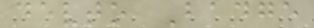devto Badge
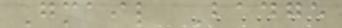Gmail Badge
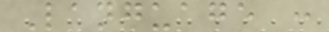Language :
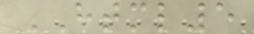HTML5
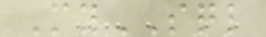MySQL
